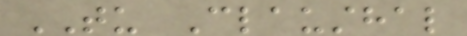TU Clausthal
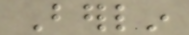Berlin
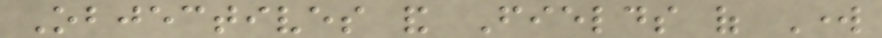Objectives and Fields of Work
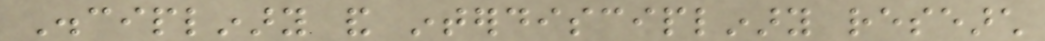Disciplinary and interdisciplinary research
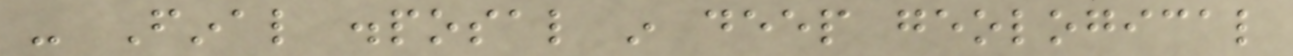- Final disposal in deep geological
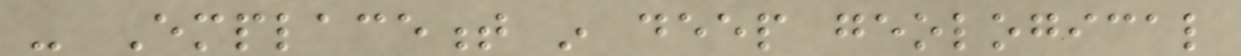- Emplacement in deep geological
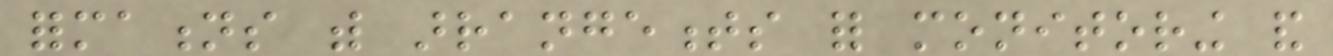formations with arrangements for monitoring and
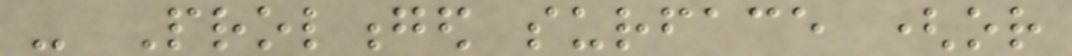- Prolonged surface (or
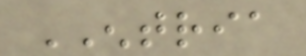ENTRIA
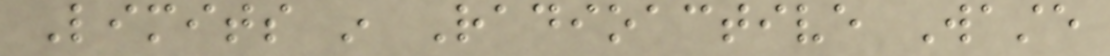Limits in Radioactive Waste
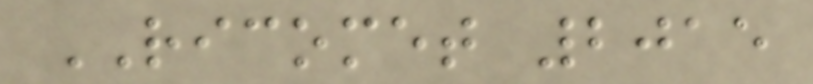RICOMET 2015
